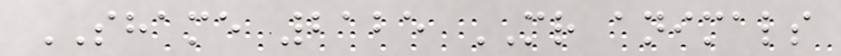SHAME 2125 MR animals
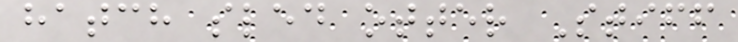hatch sled otter Stiff
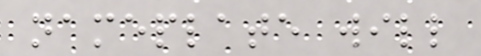nameplate will
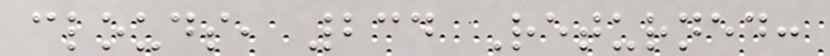clouds, 234 Returned:
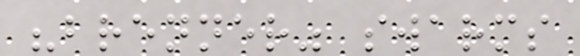"brenner" swarms
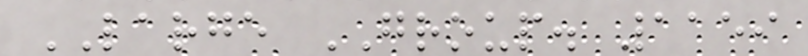LARGE GROUP. 1159
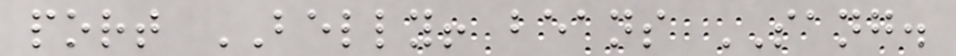port BELLY! beans SANG.
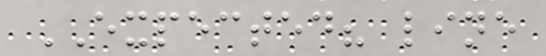EXPECTED? line
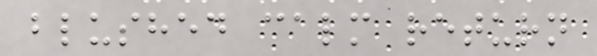blushed calm return
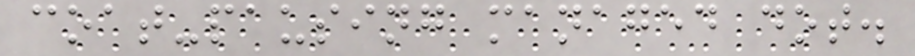coat-pausing managed dot.
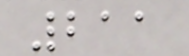211
